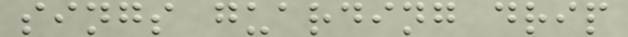sings guarding drip
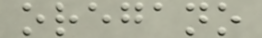oregano
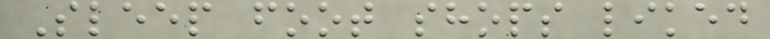Sleep foot shops liked
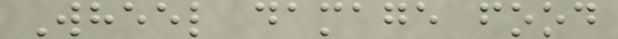Wheel damage food
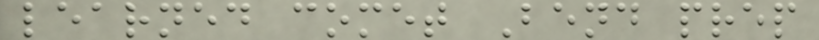learned comet Bend prep
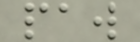paw
